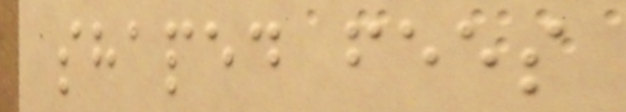shaped fees
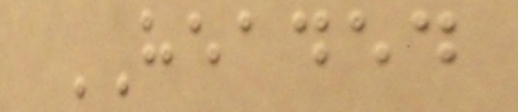HEADED
